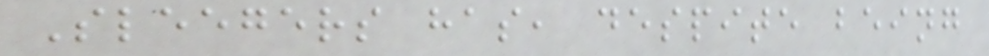Sleegers has, despite being
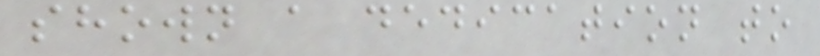shown a dedication to
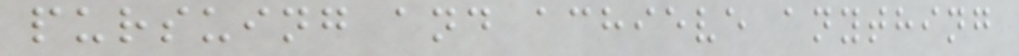pursuing and achieve anything
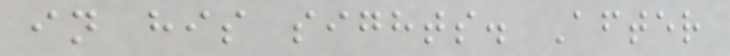in his sights. After
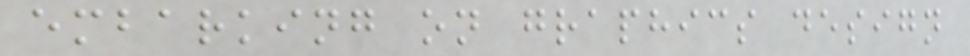embarking on graphics design
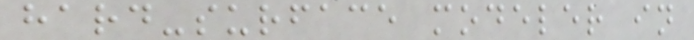hard-surface modeler in
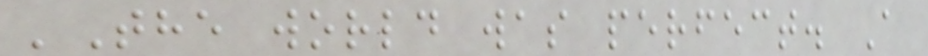'The world was perfect. A
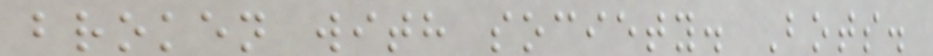broken with society. Bots.
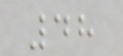48
